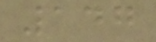147
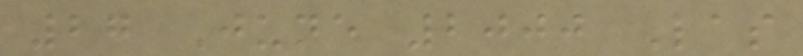27 June 2000 Las
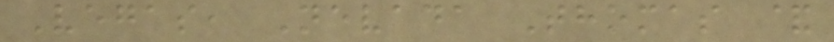Vegas, Nevada Thomas &
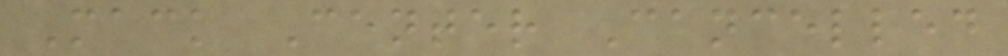Mack Center Cancelled
